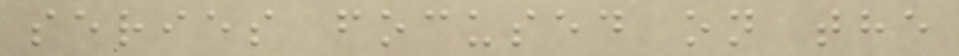series focused on the
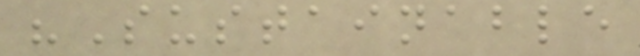"Sustainable
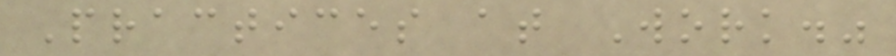Practices at Work."
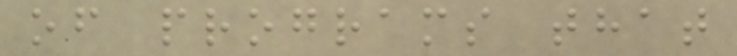of programs that
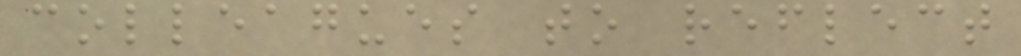colleagues to reflect
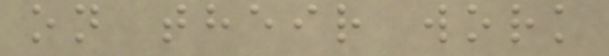on their work
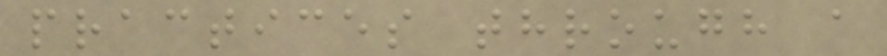practices through a
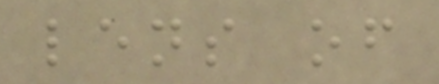lens of
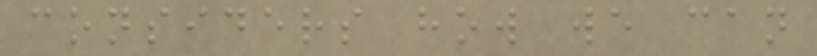considers how we can
